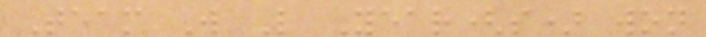Team W L Year(s) won
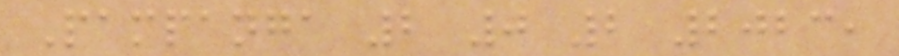Pampanga 2 0 2 2023,
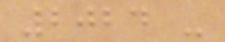2024 -
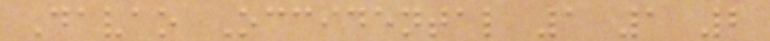Davao Occidental 1 1 2
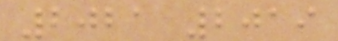2021 2019
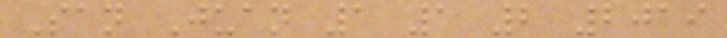San Juan 1 1 2 2019
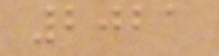2021
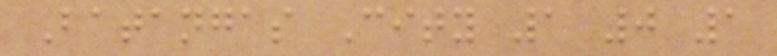Batangas City 1 0 1
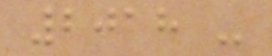2018 -
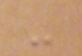-
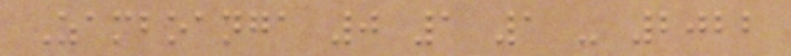Zamboanga 0 1 1 - 2022
